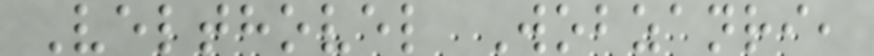Velthovel Wobzanri,
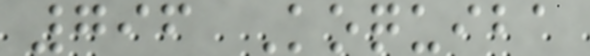796 Koquiba
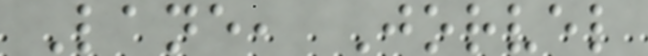Lane, Jorvel
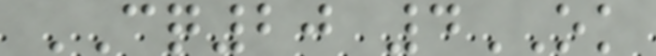CQ20 4OK
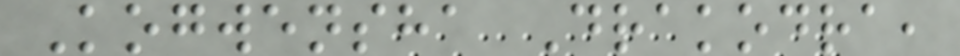Kogwensha Drakodra,
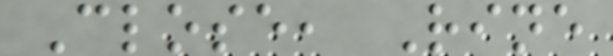Close, Rine
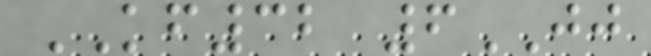KF32 6JJ
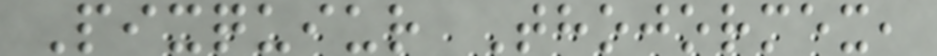Pixquiur Thojormex,
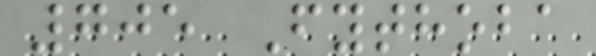705 Fythoba
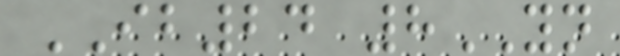IB24 8YN
